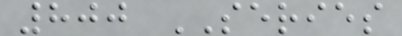800 SERIES
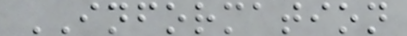INFORMATION
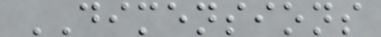DIMENSIONS
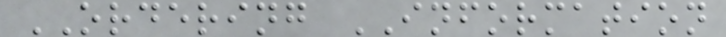ORDERING INFORMATION
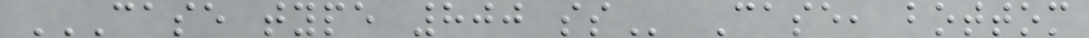CASE TYPE 800 SS Case, bottom
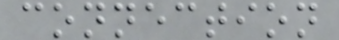connection
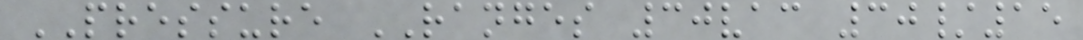PRESSURE RANGES 30vac 30/15
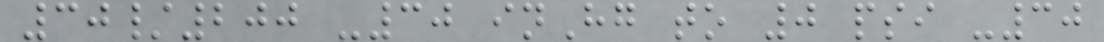30/200 -30 inHg to 0 psi -30
